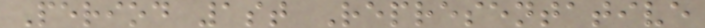Period 1st Representative
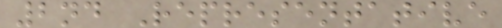2nd Representative
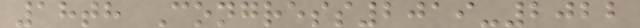18th Congress2019-2022
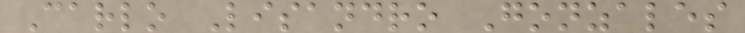Carlo Lisandro Gonzales
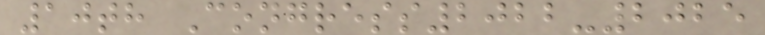10th Congress2022-2025
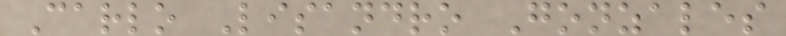Carlo Lisandro Gonzales
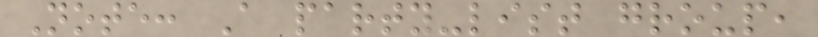Note: A party-list group,
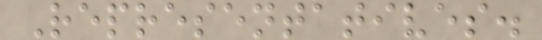Representatives.
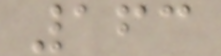163
